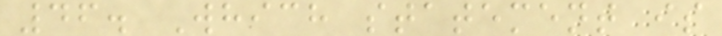46. Which statement is
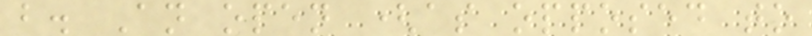b. An open (as opposed to
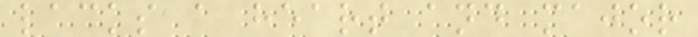lacks a heart and major
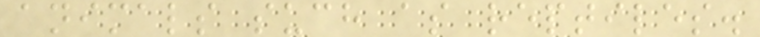animals such as reptiles.
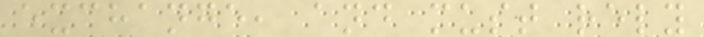exchange, and must rely
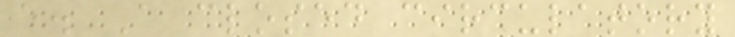e. A closed circulatory
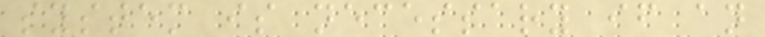system is necessary if an
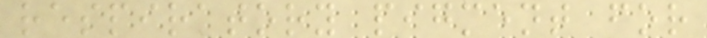respiratory pigment for
